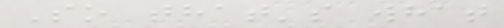So that's what
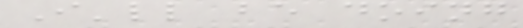I'll be doing
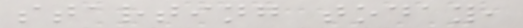starting today,
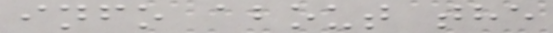info about the
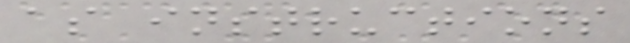as instructions
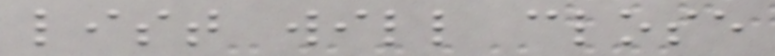list will close
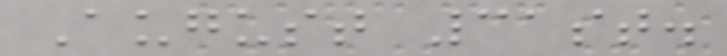August 31st.
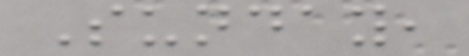Sunday,
